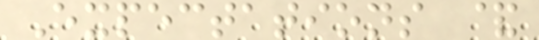Expectations &
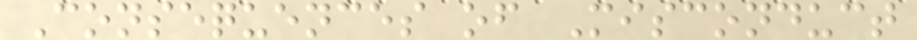Consequences of Misconduct
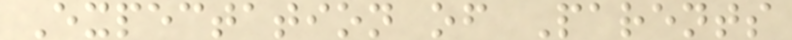Expectation of Parents
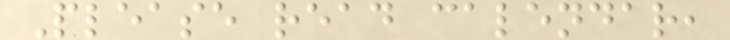Please read calendar,
